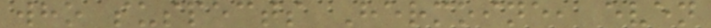who suspects Hermoine, even
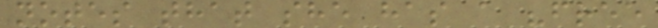notes that she has a "free
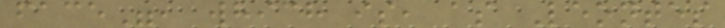face", which is, as Leontes
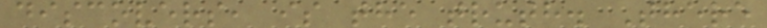discovers, is the truth. There
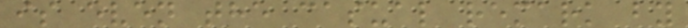is even the casual remark by
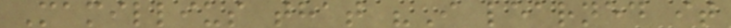Mamillius that "I learned it
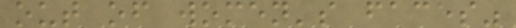out of women's faces"
